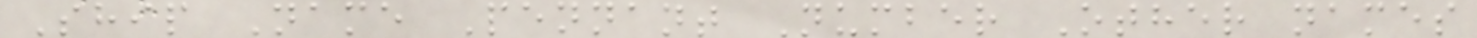Ship Name Pennant Number Other names
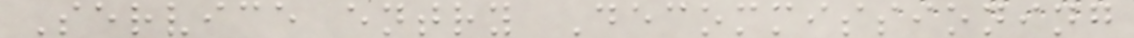Service entry Decommissioning
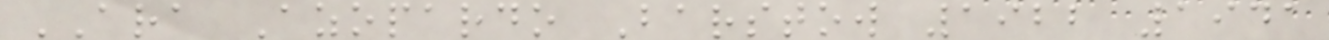ARA Azopardo Barstow 1922 1941
